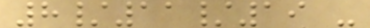8/11/19 -
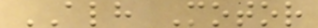ALH Motor
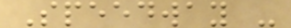Speedway -
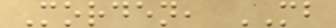Morden, MB
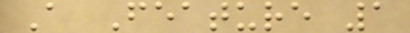A Feature 1
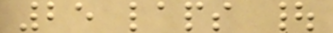25 laps |
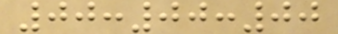00:00:00
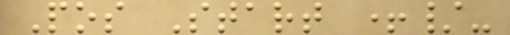Pos Start +/-
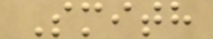Smith
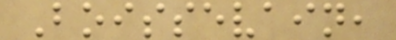Boissevain,
